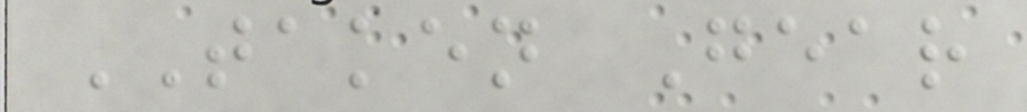TAKEN Gear
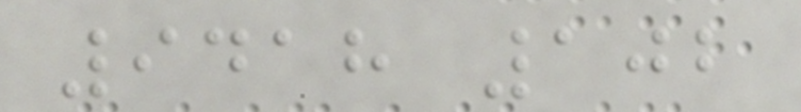9418 102
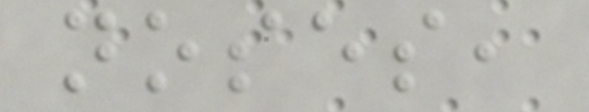noses,
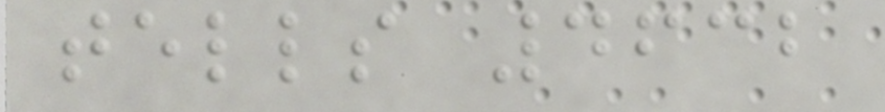tells 4632
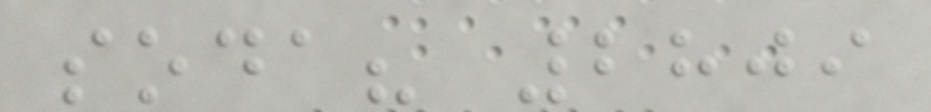soda? 2809
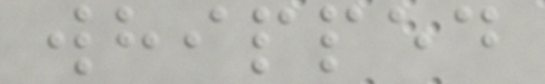whipped
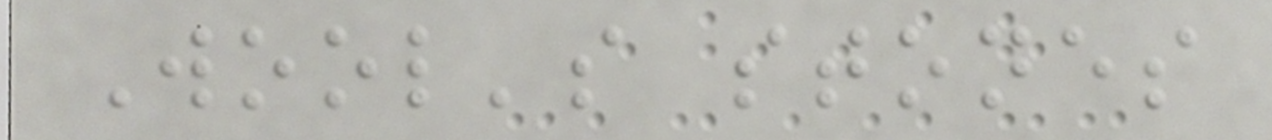Wool's stones
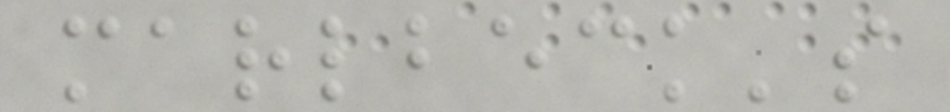marlbeck's
